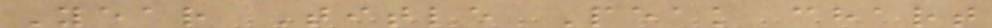Year Title Peak chart
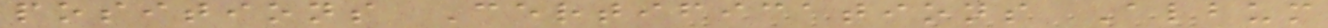positions Certifications Album
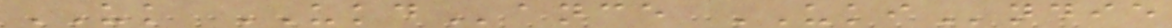UK UKDance UKIndie
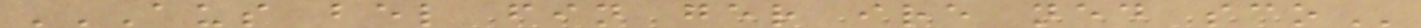AUS BEL FIN GER IRE NED SCO
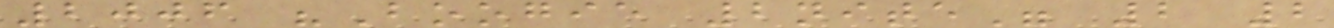2006 "Boogie 2nite" 2 2
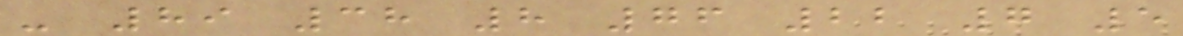- 89 38 8 76 22 7 5
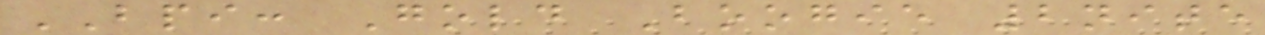BPI: Gold Boogie 2nite
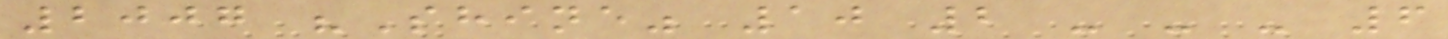2007 "Shine" 10 2 - - - 6
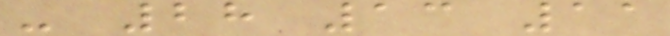- 28 13 11
